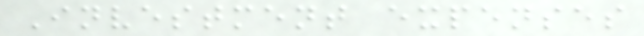Investment expenses
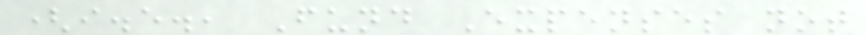(i.e., Fund Expenses not
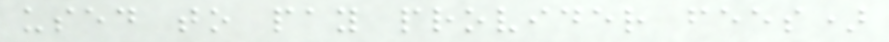used to pay provider fees)
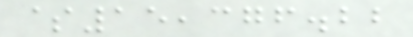$15,376.22
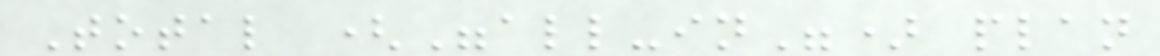Total ("all-in") plan
